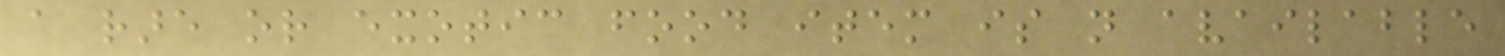a rare or exotic food item is not available
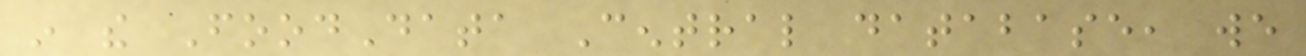in the FoodData Central database, we
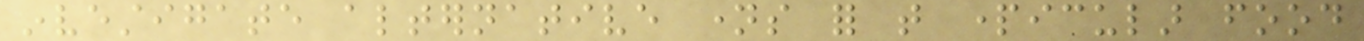investigate alternative names for that particular food
